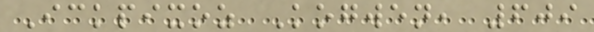Ickpixoz Kogwen, 609
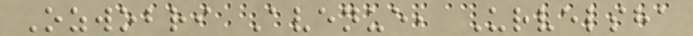Ozwobri Avenue, Urvelsha
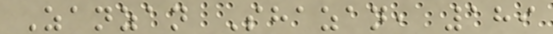Zanzan Shazan, 189
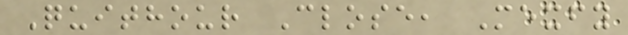Quithour Close, Mexfy
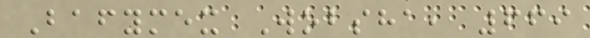Bafymex Wobsha, 669
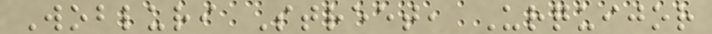Wobluri Street, Urquijor
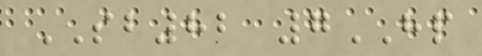SB82 7HP
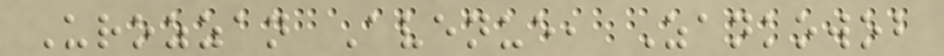Urozzan Avenue, Zankowob
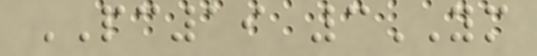PC19 3YM
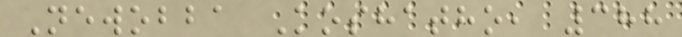Newobba Koshatho, 388
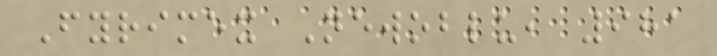Fyrimex Newoblu, 981
